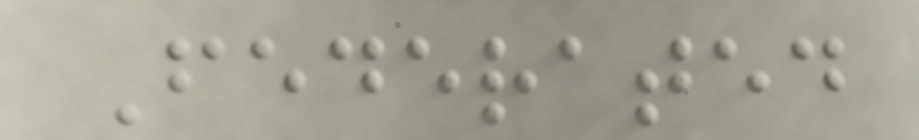Federated
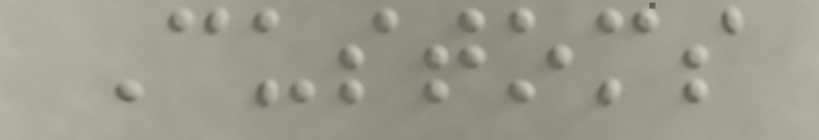Customs
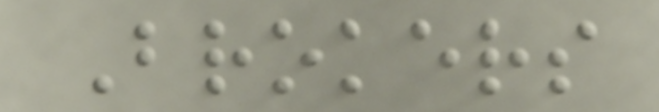Brokers
